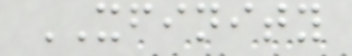XFINITY
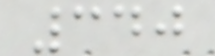340
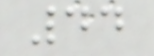44
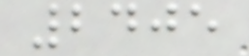2405
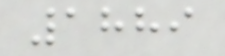1889
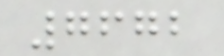7672
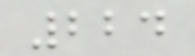224
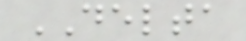DELTA
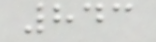843
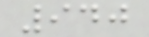940
